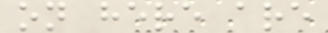on here are
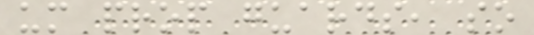um prop guards, so
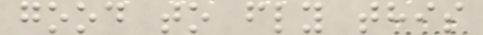good to fly this
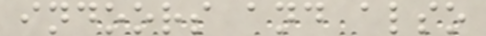indoors and also
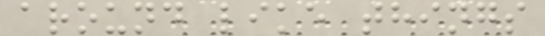around like things
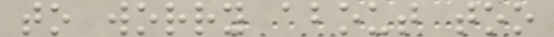to worry about too
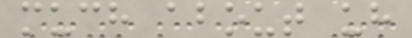much about uh
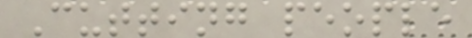Cutting people
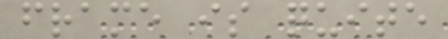frame is quite
